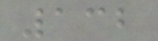132
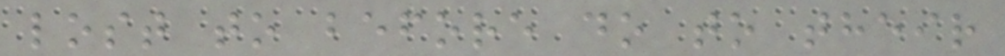lost to before do to their
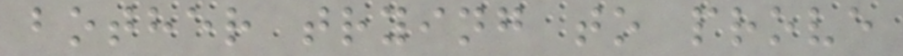bother trying to prove
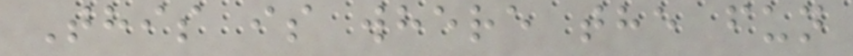This is where the fun
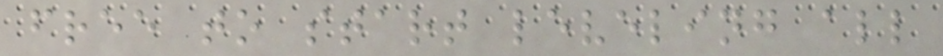free to start leveling all
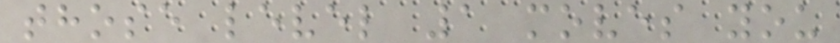those level 1 moves you
